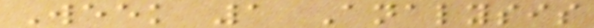Week 1 Analysis
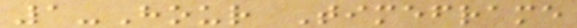1-Hour Timeframe
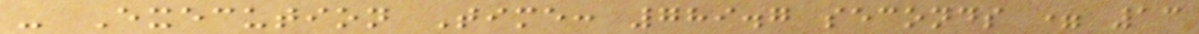- Execution Time: 789.7 seconds = 13
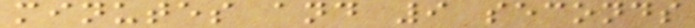minutes and 9 seconds
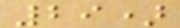29)
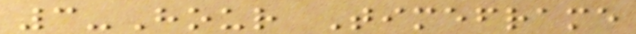3-Hour Timeframe
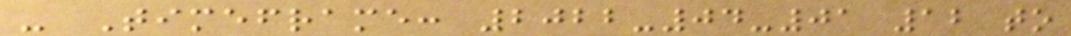- Timeframe: 2022-04-01 12 to
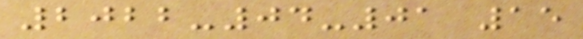2022-04-01 15
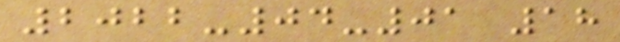2022-04-01 18
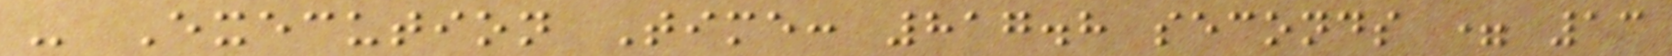- Execution Time: 817.8 seconds = 13
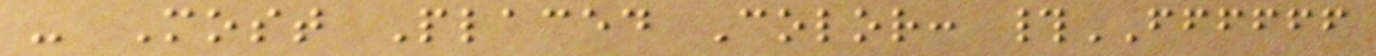- Most Placed Color: #FFFFFF
